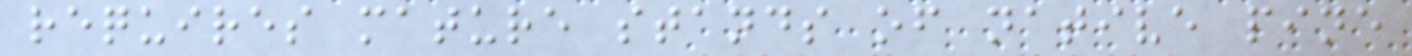requires mature stands of native pine
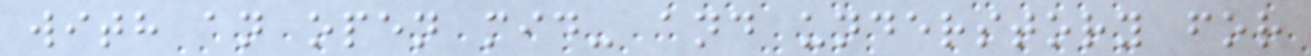with an open mid- and understory for
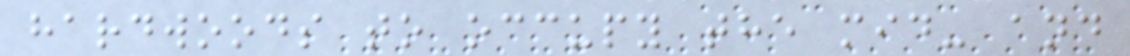hardwoods to occupy the mid- and
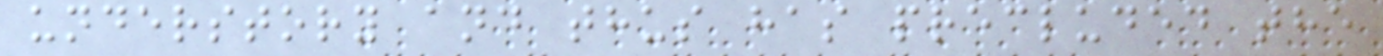understory and thus has precluded the
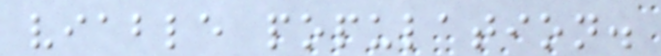viable population.
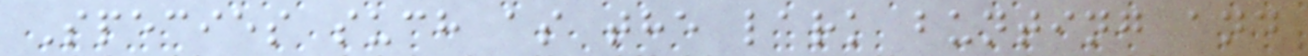Species such as the lark bunting and
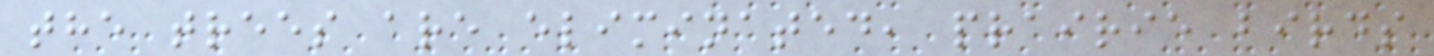the trees are eliminated, prairie birds
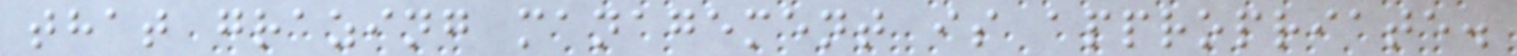that grazing management is appropriate.
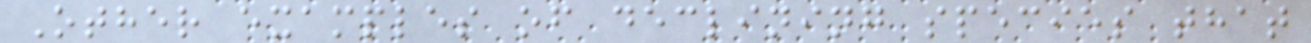Other examples of declining species that
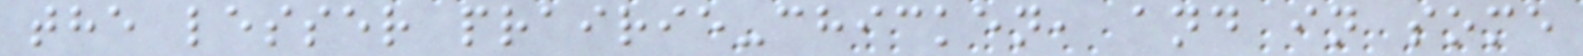the lesser prairie-chicken, and in some
